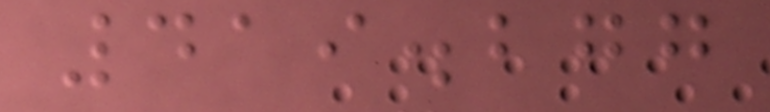419.277
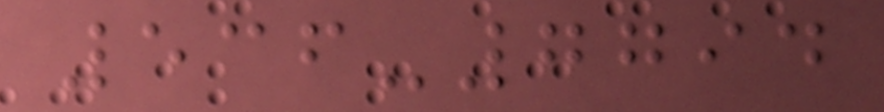536-7794
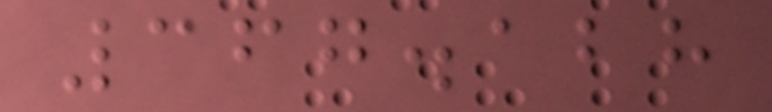367.128
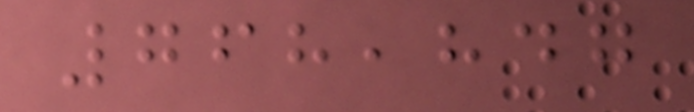768,847
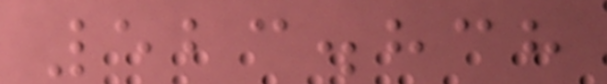523.838
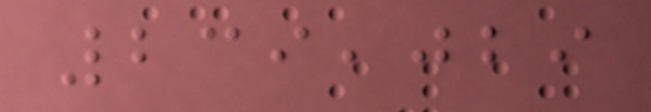239,029
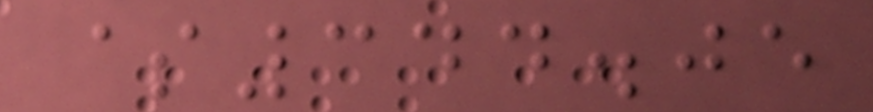$344.05
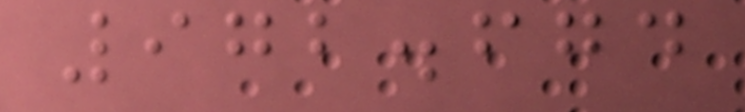972.674
